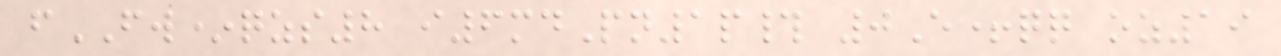fFW*qzs8 i6mdPn1p# 0E+qq oz19
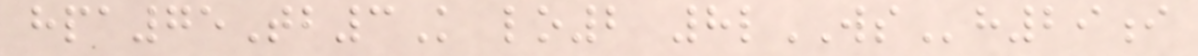hpa75Tb3K lo2 8lWSh29i
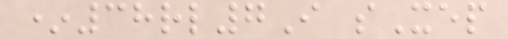*38rl7I sXep
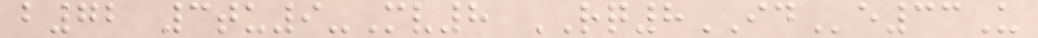b72 3tu9-Mv8 RQ8IDe33U
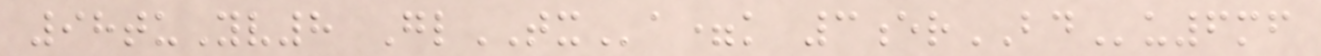98tuYv8 GlTXa=k 3erBDu6mf
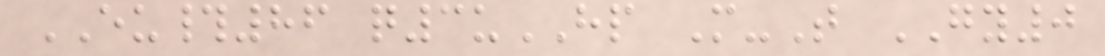EU#86 q3uHP M-T GY0
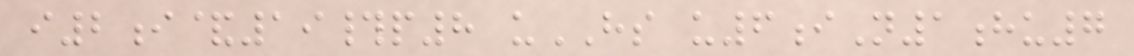i2i&19#p8 uHS u6iN1hu7
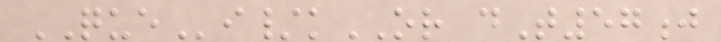QUEi/kOR dT57j
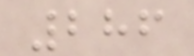286
